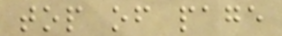top of page
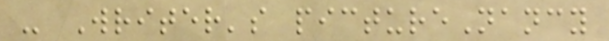- Writer's pictureNancy
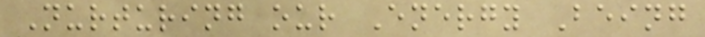Nurturing our Energy Being
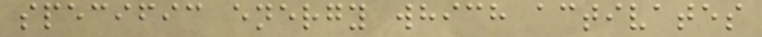specific energy which activates
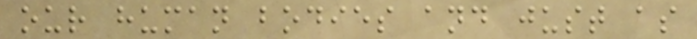our human bodies and just as
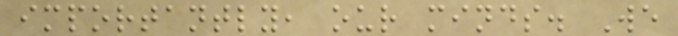importantly, our minds. We
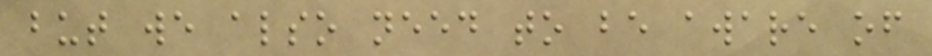but we also need to be aware of
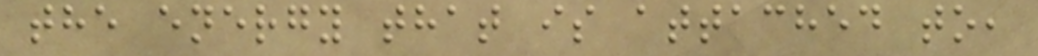the energy that is attached to,
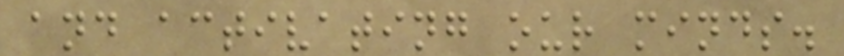and activating our minds.
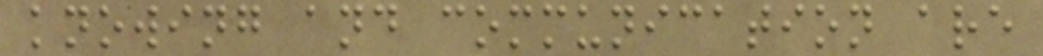knowing and communication are
